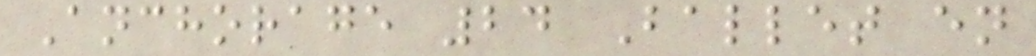Anchorage 24 Ballet en
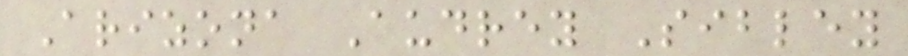Arizona Audrey Sibley
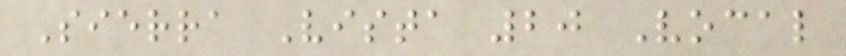Sierra Vista 20 Vocal
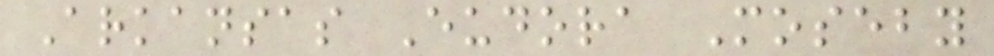Arkansas Eudora Moseby
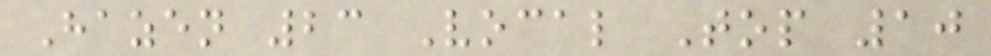Hazen 23 Vocal Top 10
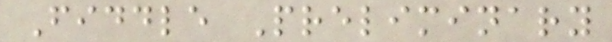Fiddle Preliminary
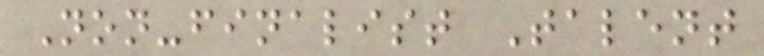Non-finalist Talent
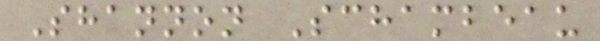Shannon Schambeau
